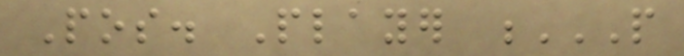Pos. Player P
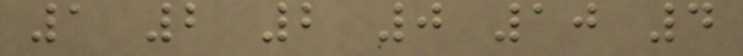1 2 2 0 10 4
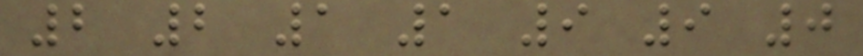2 2 1 1 9 9 0
